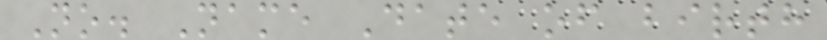No. Name Date of birth
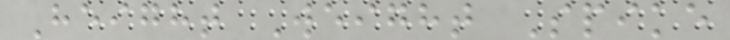Height Weight Spike
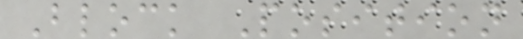Block Position
